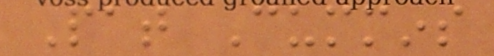Pat Cummins
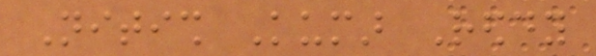Nitish Kumar Reddy
